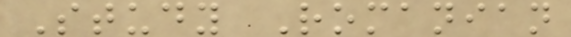Study Romanian
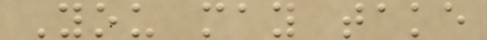You may take
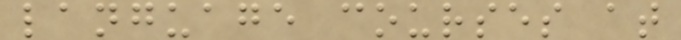language courses at
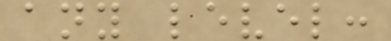any level:
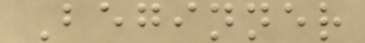Beginner
